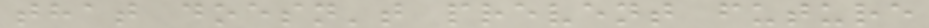that doesn't prevent future
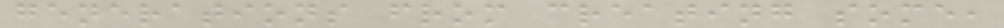generations from creating some,
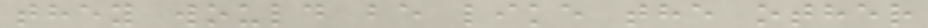they would be like the other
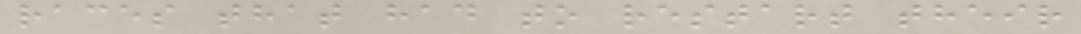races that had to restart their
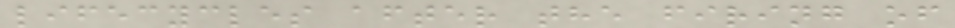lifecycles after the firing of
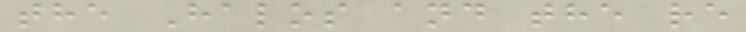the Halos and the re
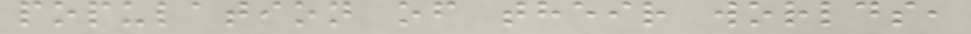population of their worlds,
